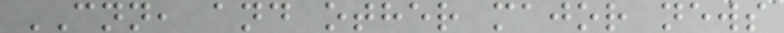CNN, and other major news
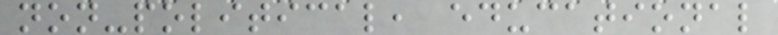non-political, educational
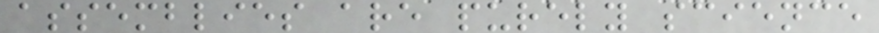assemblies are purely science
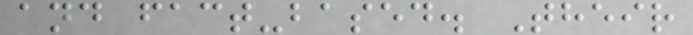and fact-based. Their
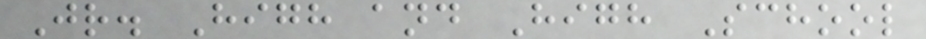Jr. High and High School
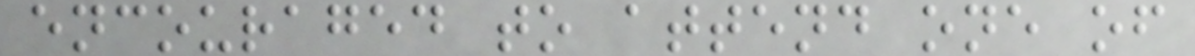encouraged to attend one of
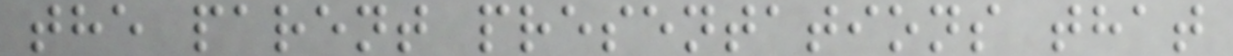the parent presentations that
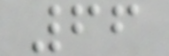66
